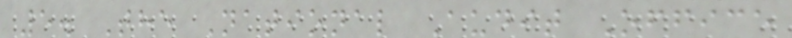5. The National Audit Office
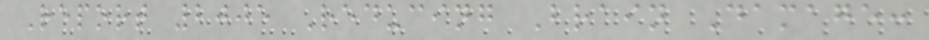Report 2005 Reducing Brain Damage:
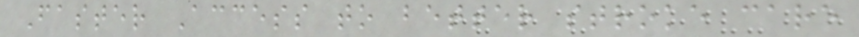Faster Access to better stroke care
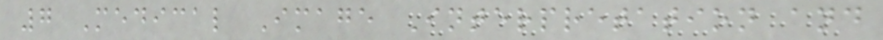7 Medical Image Interpretation and
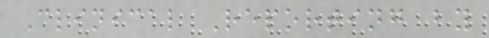Clinical Reporting by
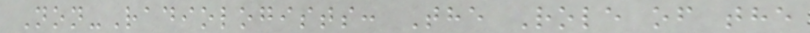Non-Radiologists: The Role of the
